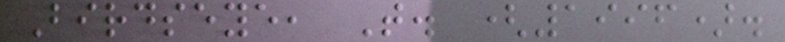Birdseye, T. (1996).
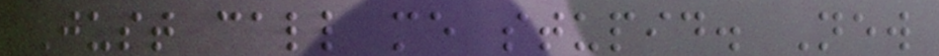Just call me stupid. New
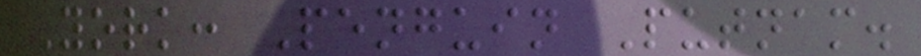York: Penguin Putnam.
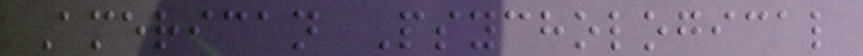American Psychological
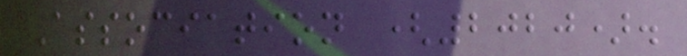Association (2020).
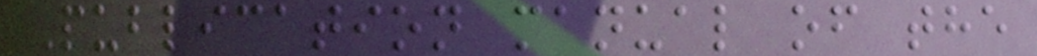Publication manual of the
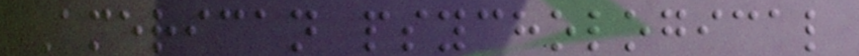American psychological
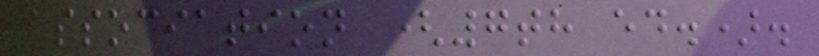association (7th ed.).
